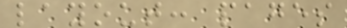layout: pages
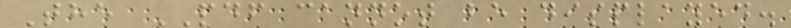The PDF cannot be displayed.
